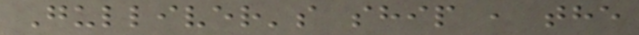Gulliver's ship , the
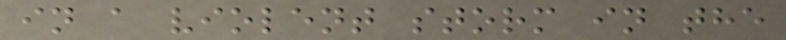in a violent storm in the
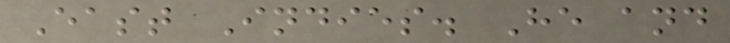East Indies. He and
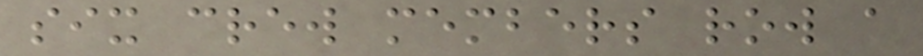six crew members row a
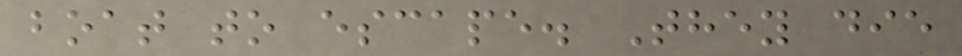boat to escape. They die
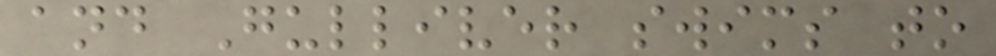and Gulliver swims to
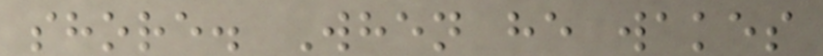shore. When he wakes
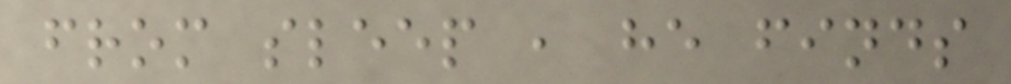from sleep , he finds
